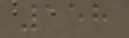158
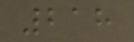218
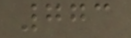773
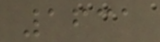1631
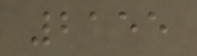2155
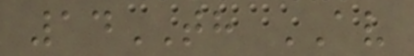14TH AV
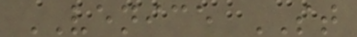VENICE ST
